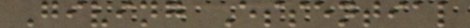Giving Essential
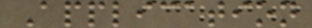Application
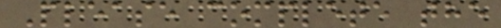Please complete the
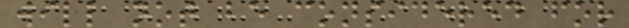will not be considered for
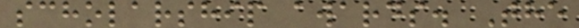scholarship awards. The
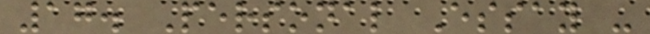17. Personal Essay -
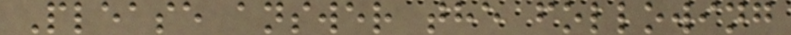Please answer the following
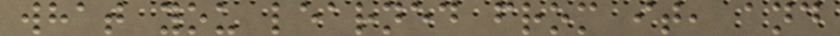what you learned from it, and
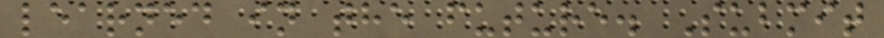learned in the future. Submit
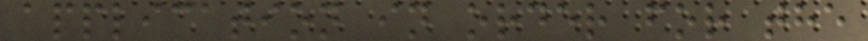application in order for the
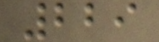229
